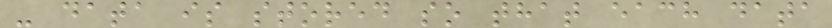- data is stored so that each data
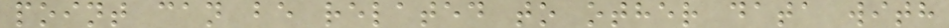point can be related to other data with
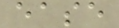ease
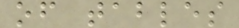of tables
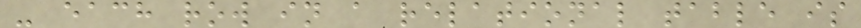- each row in a relational table is
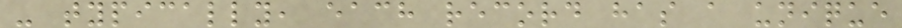- typically, each record has a unique
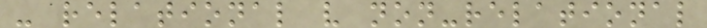- relational v non-relational
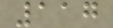117
